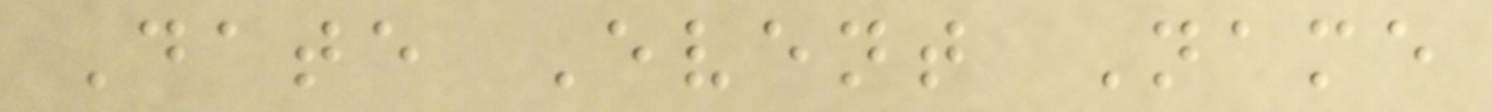Date Event Name
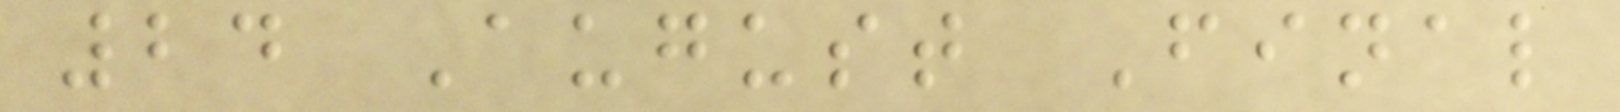24 August Final
